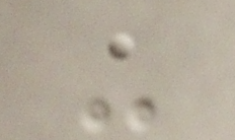-
